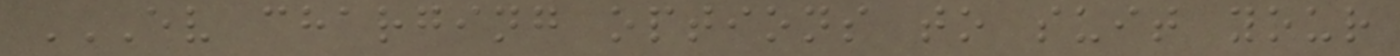EV CHARGING OPTIONS TO SUIT YOUR
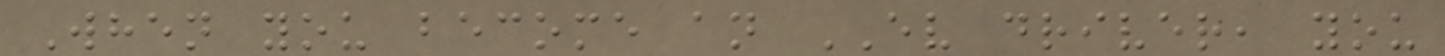When you become an EV driver, you
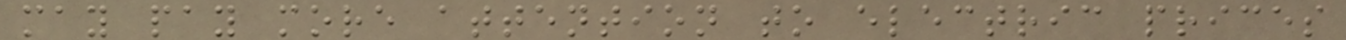may pay more attention to electric prices
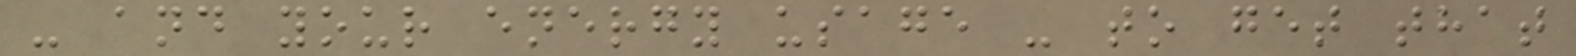- and your energy usage - to get that
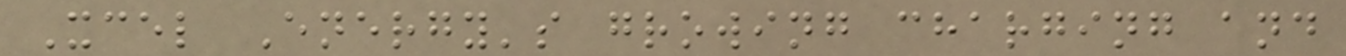Xcel Energy's growing charging and
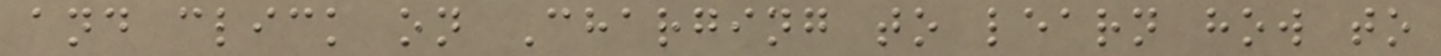and click on Charging to learn how to
